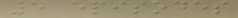5 episodes
